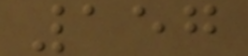157
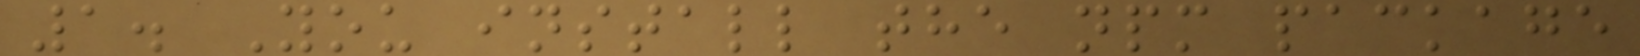1. You install the npm package
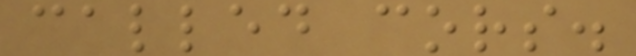called cors.
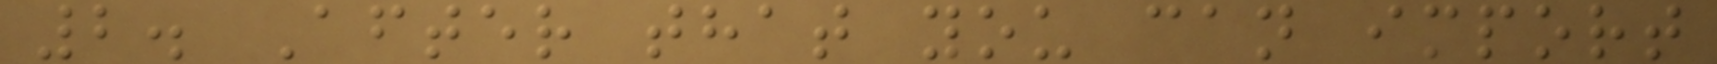2. After that you can import
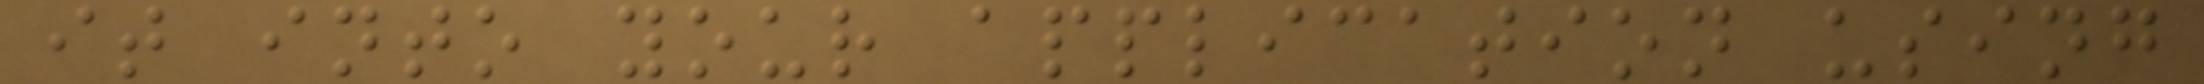it into your application using
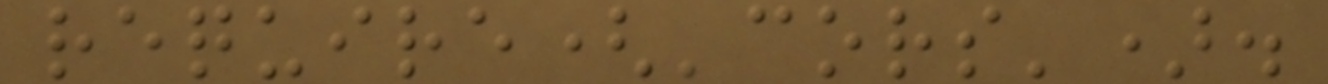require('cors').
